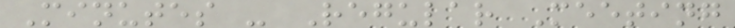Minutes - Regular Meeting
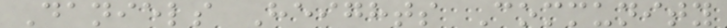Daniels Heights Community
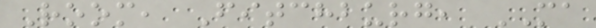Room, Fitchburg, MA
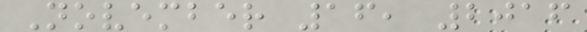November 16, 2016
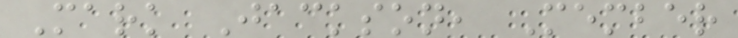Mark Jackson, Member
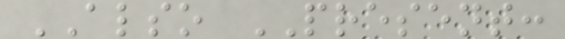ALSO PRESENT:
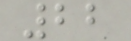22
